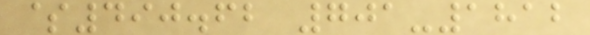$490.62 701-1812
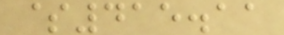$415.11
